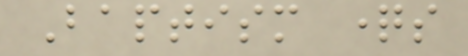Baptism questions
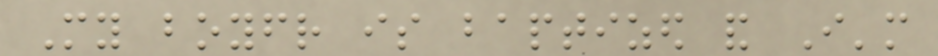My boyfriend is baptized and I'm
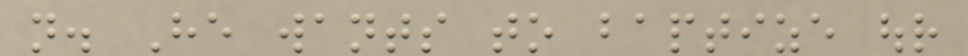not. He wants to baptize our
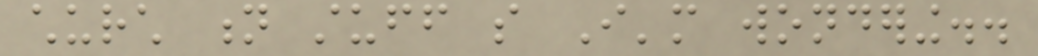church n stuff so I'm wondering..
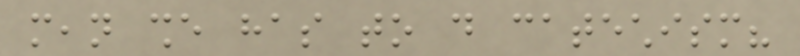mean she has to do catechism?
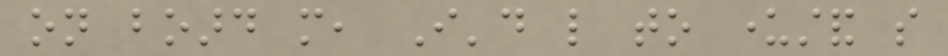on board more, I'd like to understand so
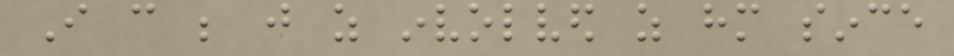I can be just as involved as him since
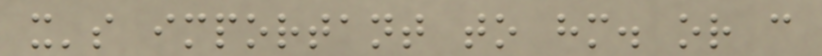it's important to him. or can
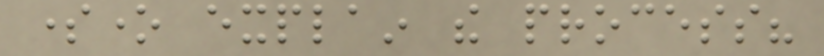someone explain the process?
